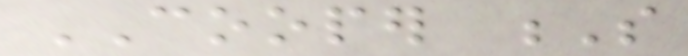COOPER S
